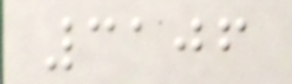3106
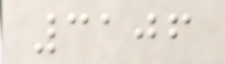3106
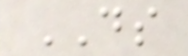DS
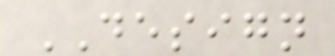DESIGN
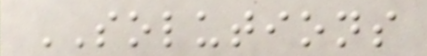SOLUTIONS
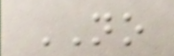NO
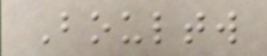Boultw
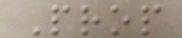Prop
